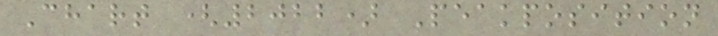Chart (2022) Peakposition
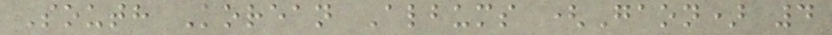South Korean Albums (Gaon) 4
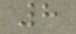8
